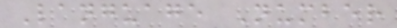Language Number
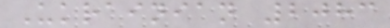Ukrainian 2083
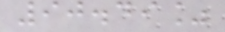90.49%
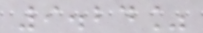9.24%
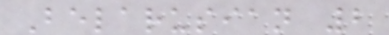Belarusian 2
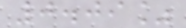0.09%
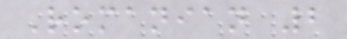Romanian 2
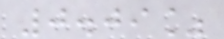0.09%
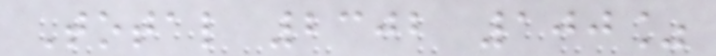Total 2302 100%
